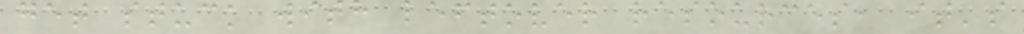get stuck with leftover resources, it's
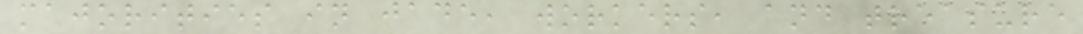majorities in jade, workers, and treasure
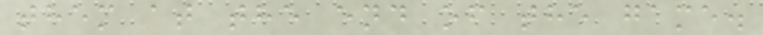them at the end of the game.
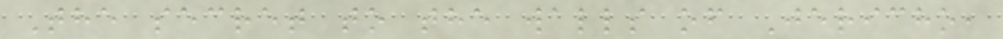The secret to the walls of Jericho,
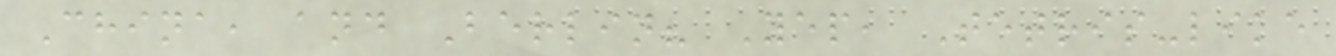China, and Berlin? Yep, Tetris-like
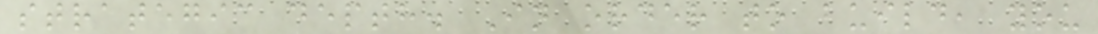strategic depth. In order to build, you
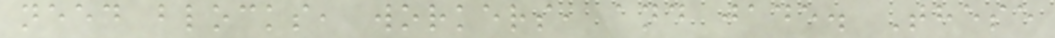need blocks, workers, and jade. These
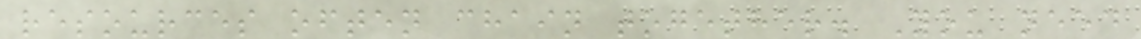resources often chain together. You need
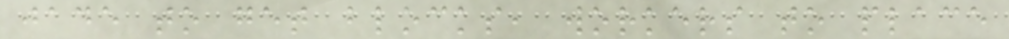jade to get blocks, workers to place
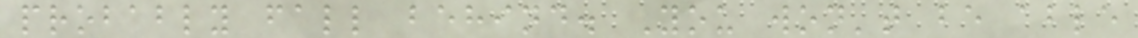probably fall behind. You won't be able
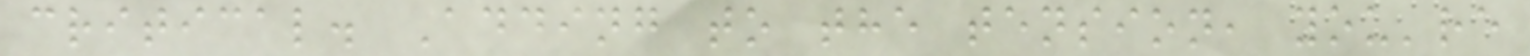critical. Adding to the tension, you're
